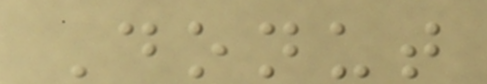Donut
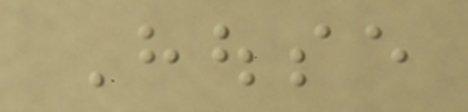House
